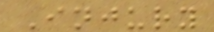Injury
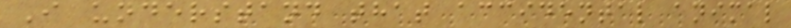I understand that accidental animal
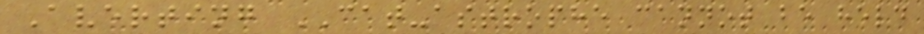Averting CAT-astrophe cannot be held
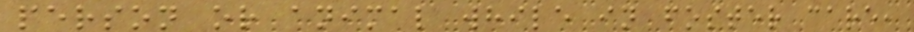person or animal while in foster care,
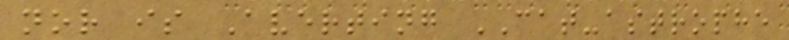nor is Averting CAT-astrophe
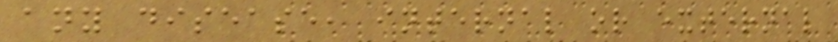any disease, internal or external
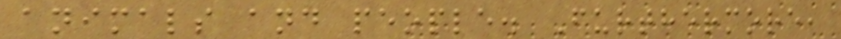animals and people. Furthermore,
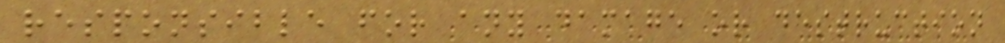responsible for any damage or destruction
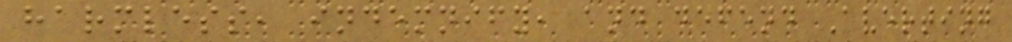harmless, indemnify, and defend Averting
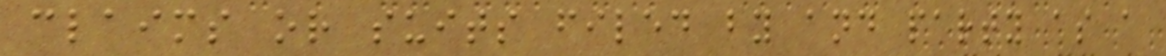claims or suits filed by and party as a
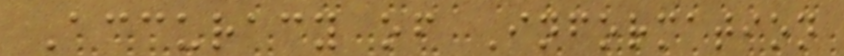Accuracy of Information
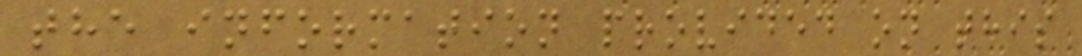the information provided on this
